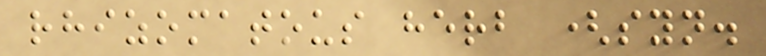rhizomatous herb (syn.
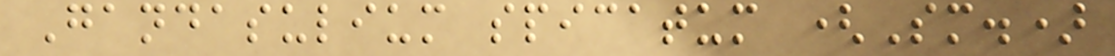Gandasulium spicatum (Sm.)
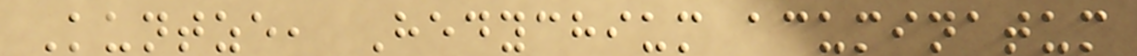Kuntze, Hedychium acuminatum
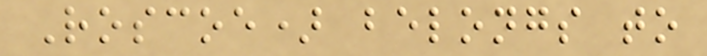Roscoe) belongs to
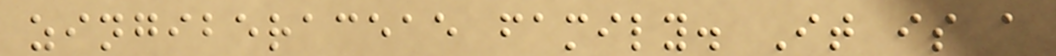zingiberaceae family. It is a
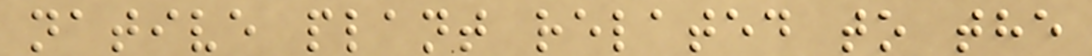native plant related to the
